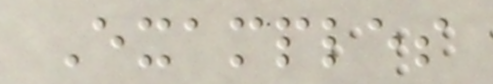Examples
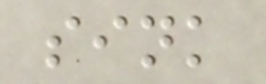sink
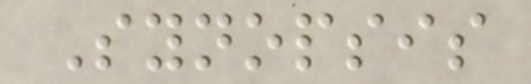Synopsis
